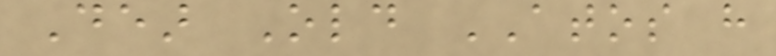Dear Old ATOS have
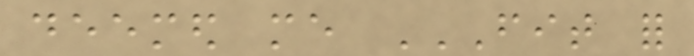deemed me FIT FOR
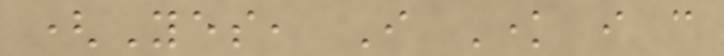(Yes, I Know i can
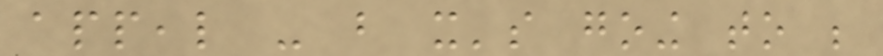appeal - but it's going to be
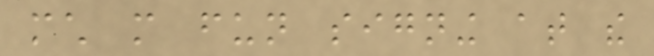much more fun signing at the
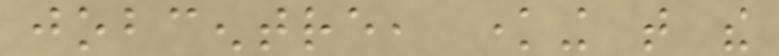jobcentre, knowing that the
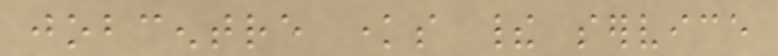jobcentre knows their service
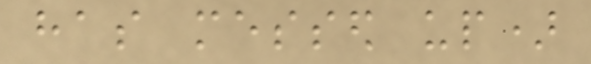has messed up)
